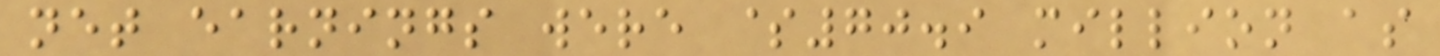net earnings were $70.9 million as
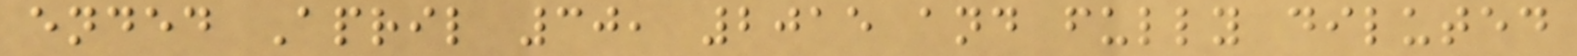ended April 30, 2015 and fully diluted
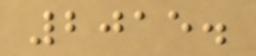2015.
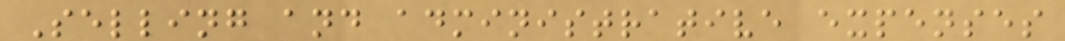Selling and administrative expenses
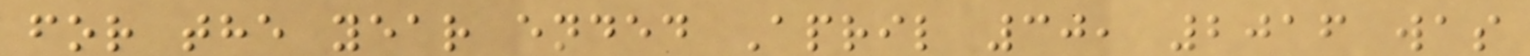for the year ended April 30, 2016 was
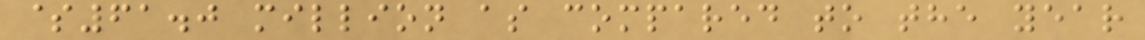$61.0 million as compared to the year
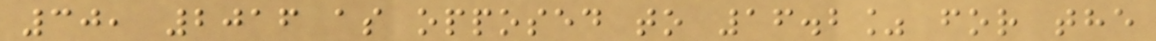30, 2016 as opposed to 16.2% for the
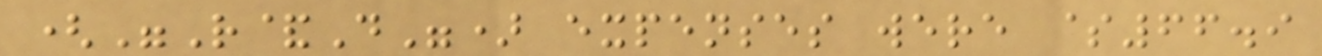("R&D") expenses were $66.9
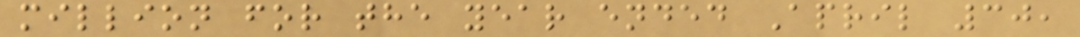million for the year ended April 30,
